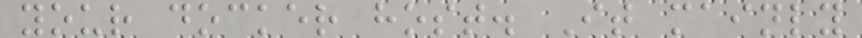your docker host. It mainly
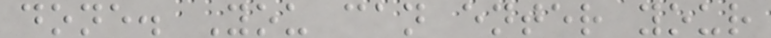done. You can enter your
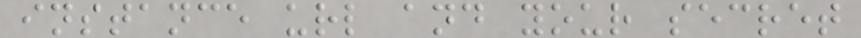instance url and your secret
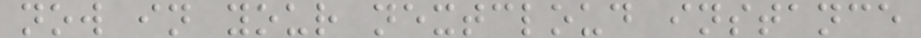now in your nextcloud instance
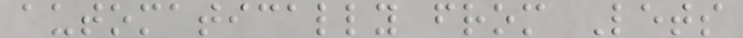automatically from Lets
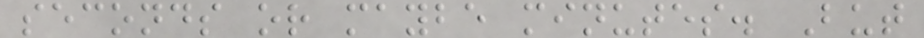seconds or maybe minutes. But
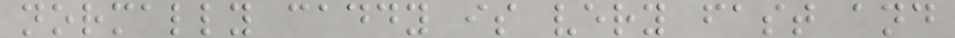normally caddy is very fast and
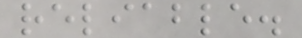reliable.
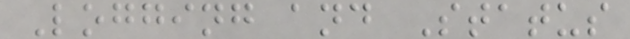Logging and Status
